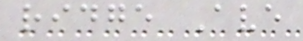ridge Ave
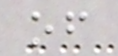of
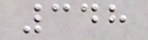348
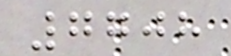7708
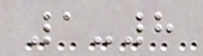1-8
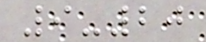9-20
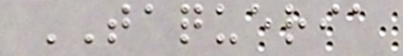TAQUERIA
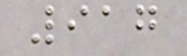917
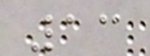13
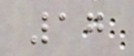17
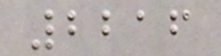2216
